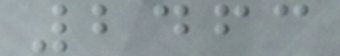2463
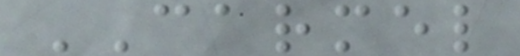CARMEL
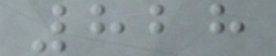828
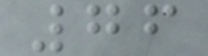76
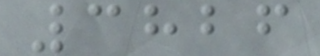3826
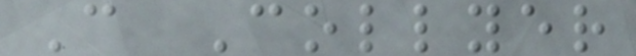C Collyer
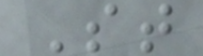St
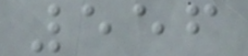556
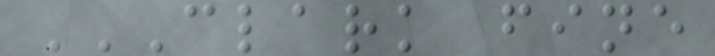CLARK FINE
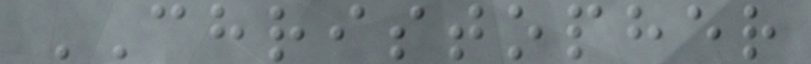CHRISTOPHER
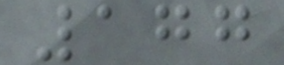177
